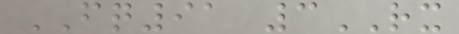FQ91 3RX
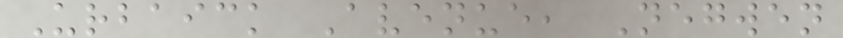Urbaick Avenue, Negwen
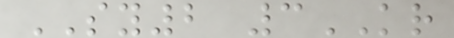SY2 3KR
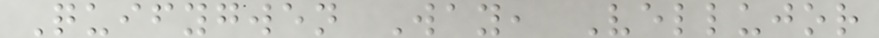Quifygwen Way, Vellujor
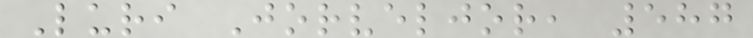Luri Jorveljor, 587
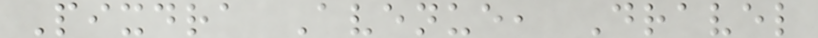Pixdra Avenue, Dravel
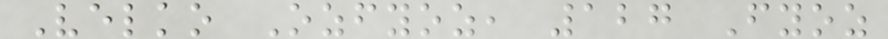Velko Ozfyoz, 127 Fyoz
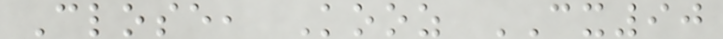Close, Kooz CX90
